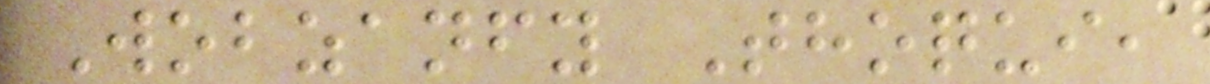Wobzanfy Thoqui,
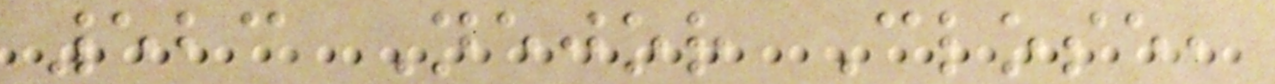523 Nejor Close,
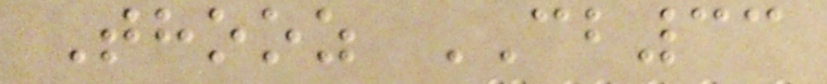Thooz CB33
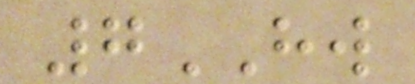7HW
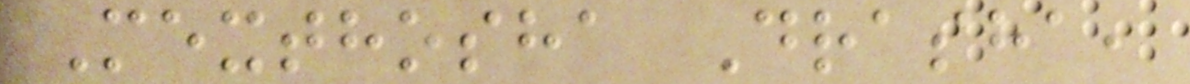Mexthosha Drasha,
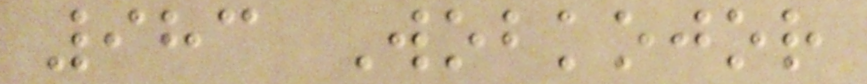983 Wobkojor
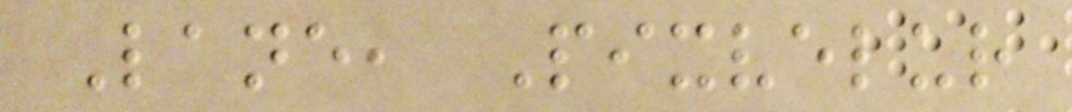Lane, Pixvelur
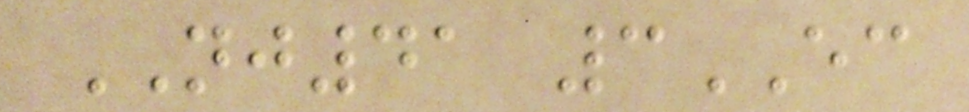NJ41 3EC
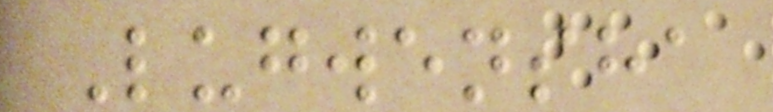Lugwensha
